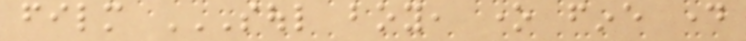film SOUL BOY, ONE FINE DAY
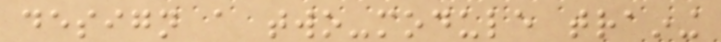design a two-module training
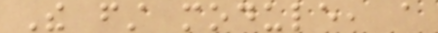The first module, a
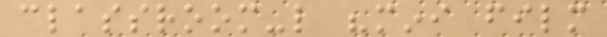classroom-like "mini film
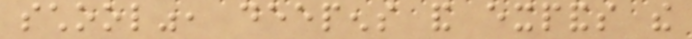school", deepens and expands the
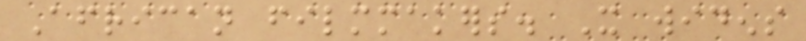African filmmakers. It widens
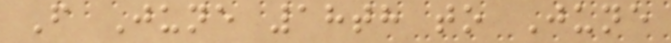From June 18th to June
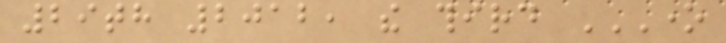29th 2012, the third ONE
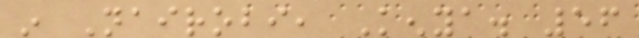in Nairobi, Kenya. 56
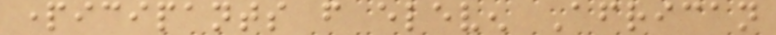participants from eleven African
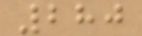280
